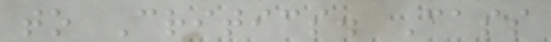to Critics. Cass
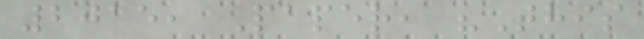2015, Paper, "This
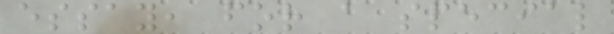essay, for a special
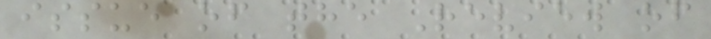issue of the Review of
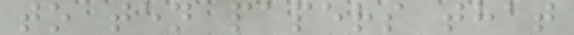to ten papers that
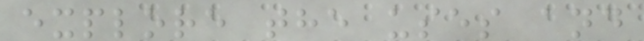explore the uses and
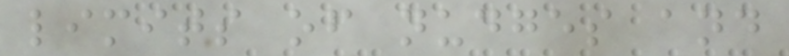limits of nudges and
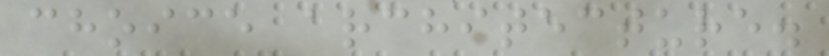choice architecture.
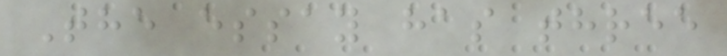The essay has three
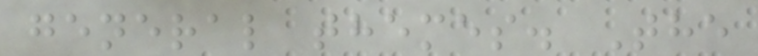general themes. The
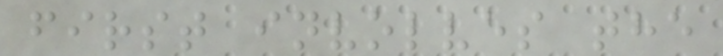first involves the
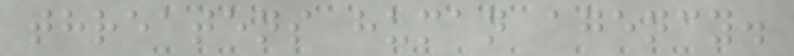threatens human agency.
